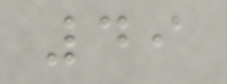49
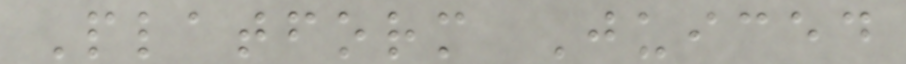Platform Juiced
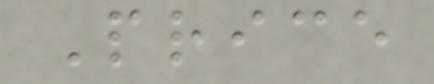Price
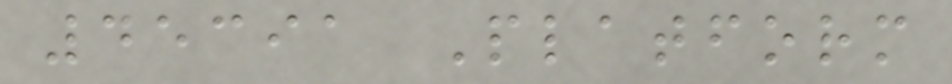45391 Platform
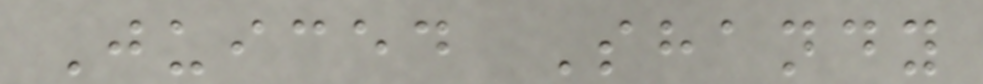Juiced Shandy
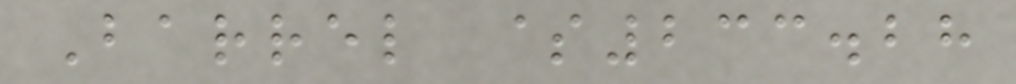Barrel $233.28
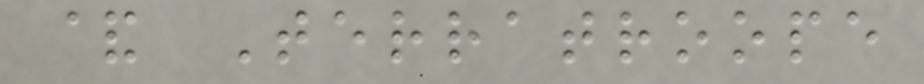& Terratroope
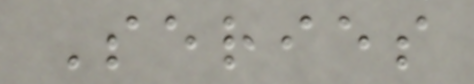Series
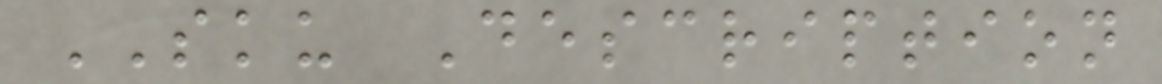SKU Description
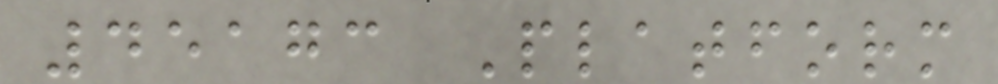45173 Platform
